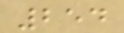254
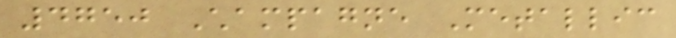4750 Champagne Metallic
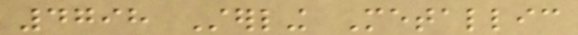4798 Sterling Metallic
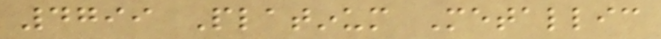4799 Platinum Metallic
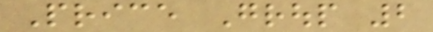Price Group 2
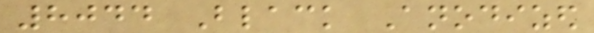8044 Black Anodized
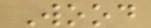Wood
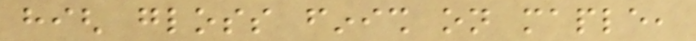high gloss finish on maple,
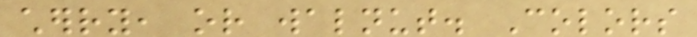cherry, or walnut. Colors
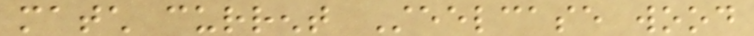match current Steelcase wood
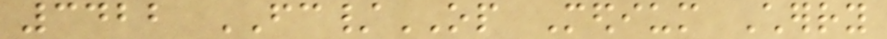3422 FC/OP Medium Cherry
